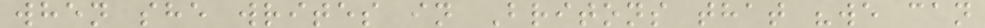when she writes in Britons that "we can
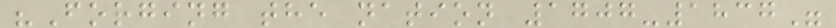"Forging the nation 1707-1837"
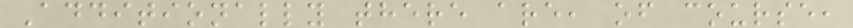Additionally there are, of course,
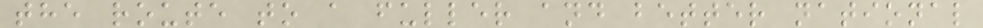the route to a fuller and better national
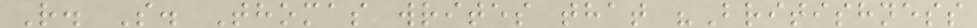R. S. Thomas writes that "Britishness
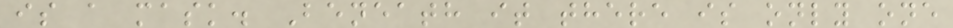is a mask. Beneath it there is only one
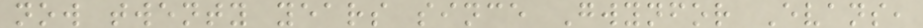now twenty years since Gwynfor Evans,
